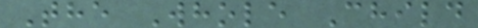The Whole Child
